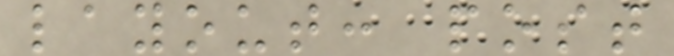layout: post
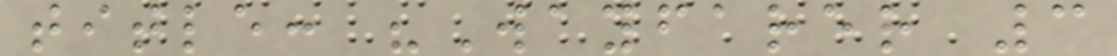title: "Wayfarer 3
